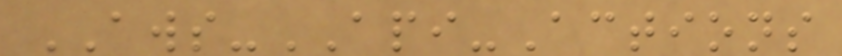AWS-API-Actions
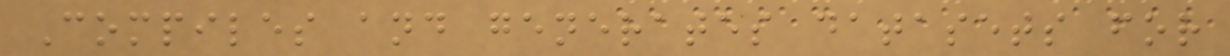Compiles and generates datasets for
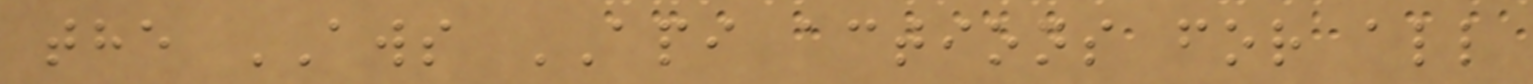the AWS API actions for all
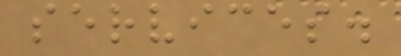services.
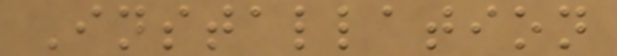Installation
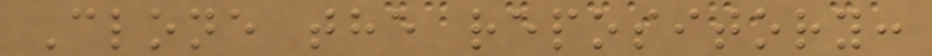Clone the repository:
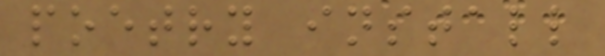poetry install
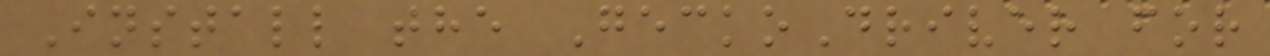Install the GeckoDriver for
